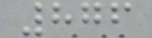876
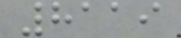8119
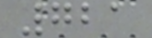721
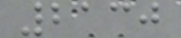2130
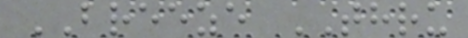BREEZE THRU
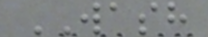WASH
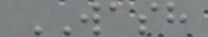WASH
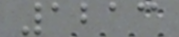1213
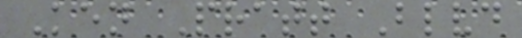Ken Pratt Blvd
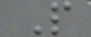P
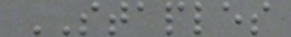STAPLES
